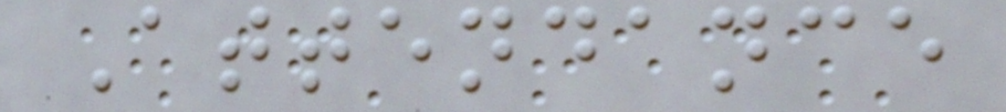Attendance
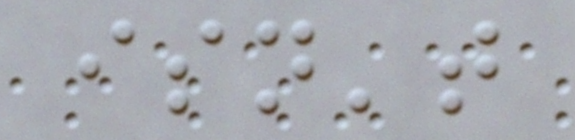isn't
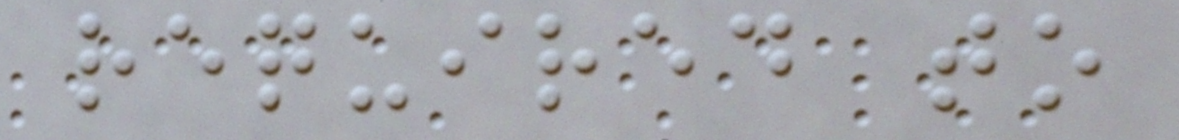required to
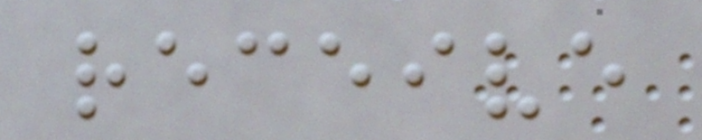receive
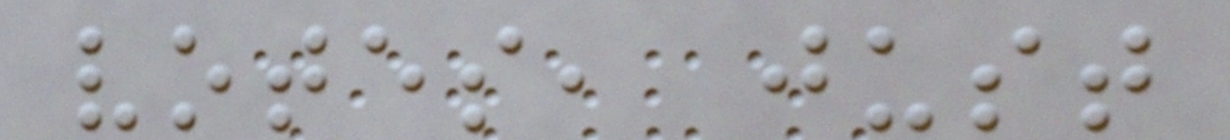votes, just
